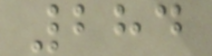284
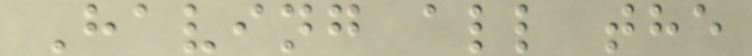Having all the
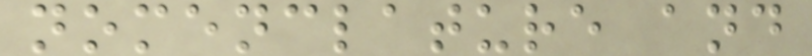nomenclature and
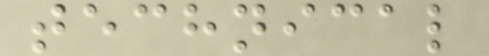technical
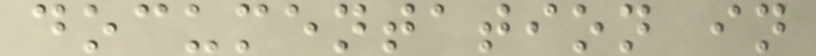documentation in
